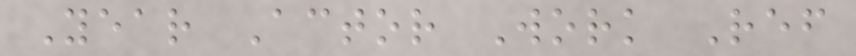Year Actor Work Ref
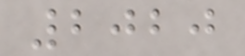2020
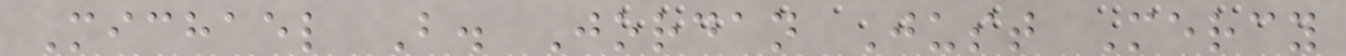Michael B. Jordan Just Mercy
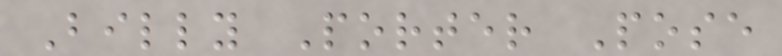Billy Porter Pose
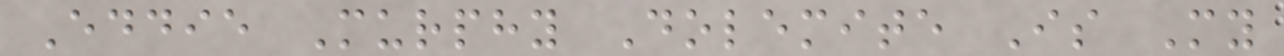Eddie Murphy Dolemite Is My
